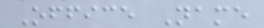Office Name
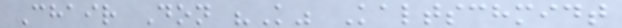Chair Don "K" Kaltschmidt
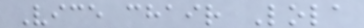Vice chair Lola
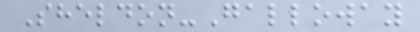Sheldon-Galloway
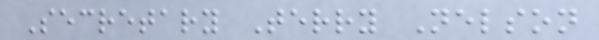Secretary Terry Nelson
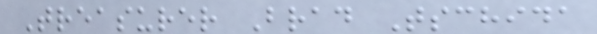Treasurer Brad Tschida
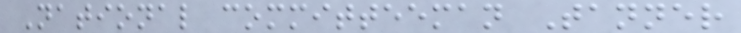National committeeman Tanner
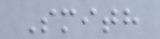Smith
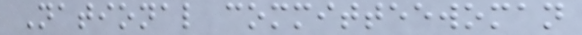National committeewoman
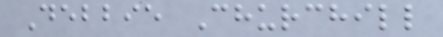Debbie Churchill
